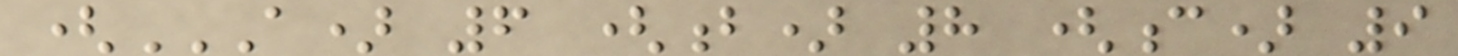(A) 6 (B) 8 (C) 9
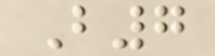B7
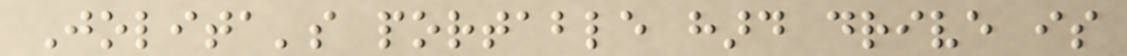Jolita's portable hard drive is
